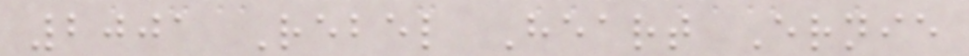2001 Rebel Heart Ernie
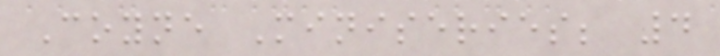Coyne Miniseries; 4
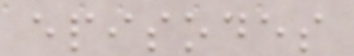episodes
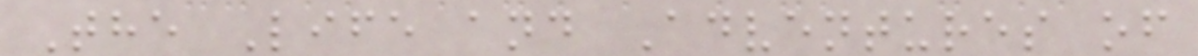The Life and Adventures of
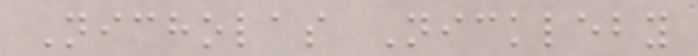Nicholas Nickleby
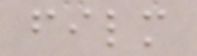film
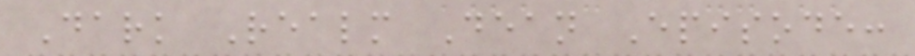Dark Realm Dean Episode:
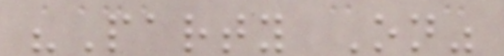"Party On"
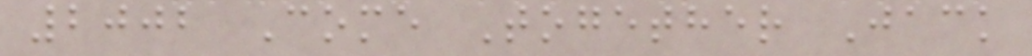2002 Come Together Jack
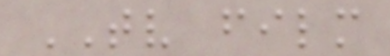TV film
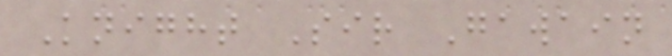Knight Sir Gawain
